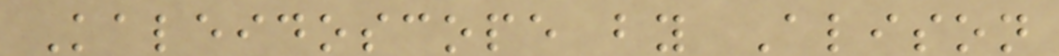Kaleidoscope by Alison
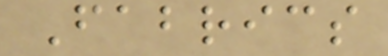Fabrics
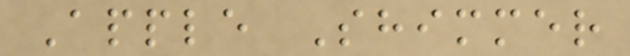Apple Shimmer
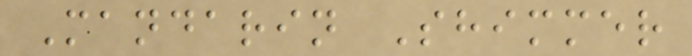Mandarin Shimmer
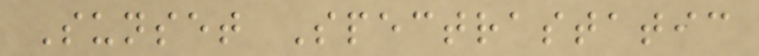Sunset Spectrastatic
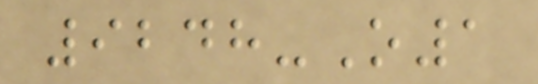9248-O1
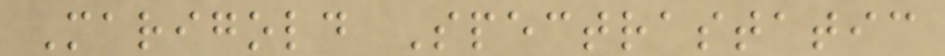Marigold Spectrastatic
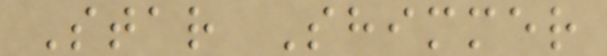Star Shimmer
